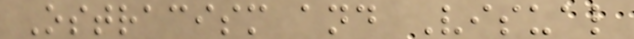Ostracism and Visual
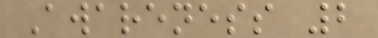Awareness 2
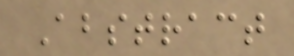Abstract
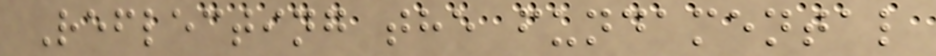Reflecting the fundamental
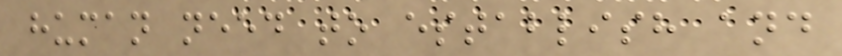human need to establish and
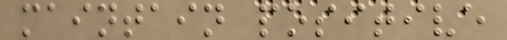maintain positive
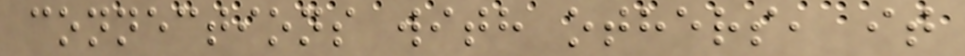connections with others, it
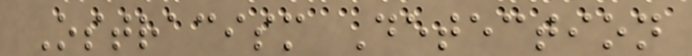Ostracism Detection
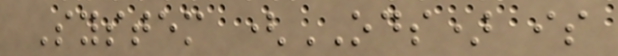System (ODS) is
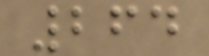264
